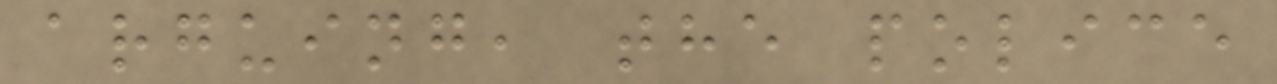arguing, the police
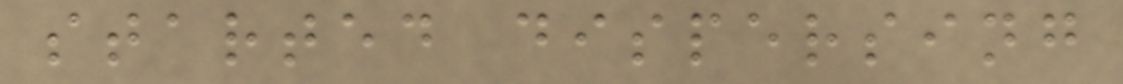started dispersing
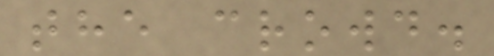the crowd.
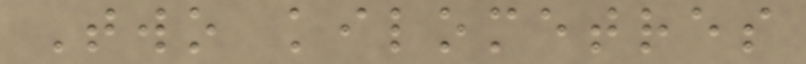Two kilometres
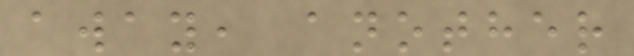away, another
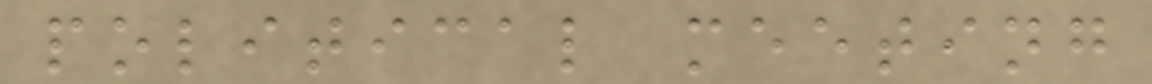political meeting
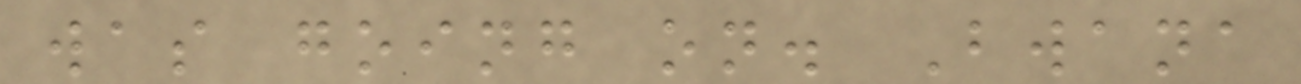was going on. Bwana
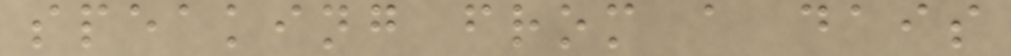speaking from a dais
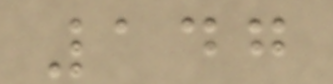147
